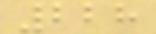228
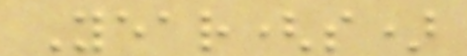Year(s)
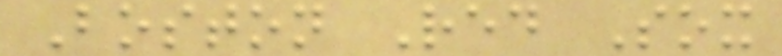Boston Red Sox
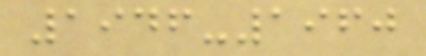1946-1960
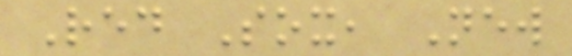Red Sox, New
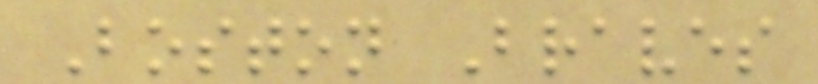Boston Braves
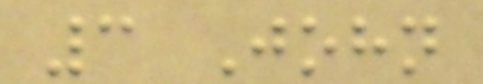3 John
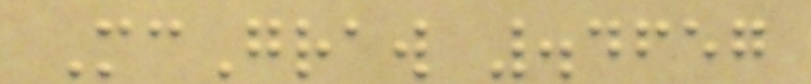McGraw .4657
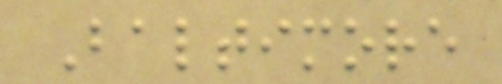Baltimore
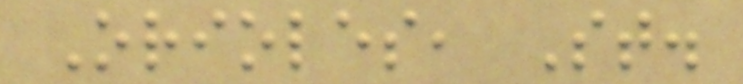Orioles, St.
